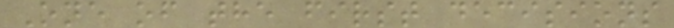One of the first decisions
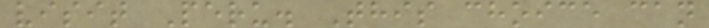visit Peru. This choice can
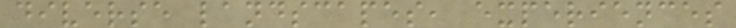diverse landscapes, experiences
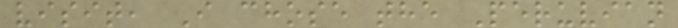visit, I chose the Peruvian
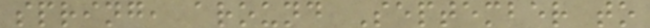spring, around September to
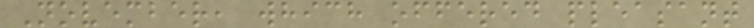November, which offered pleasant
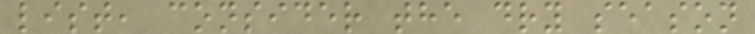list, consider the dry season
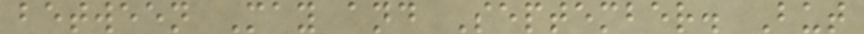between May and September. But
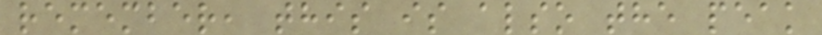remember, this is also the peak
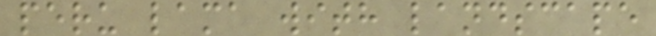peru lama with landscape
